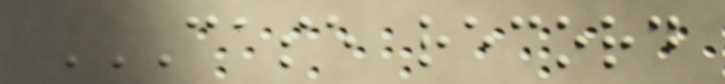CASE RECORD
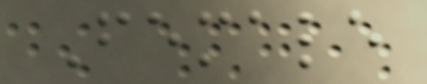Female
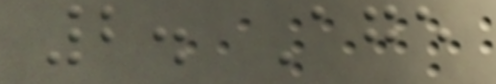2. Age
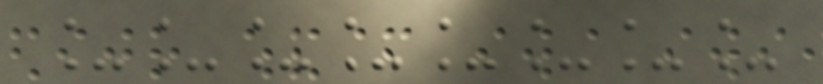________
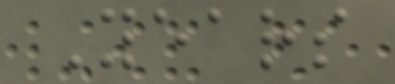Years
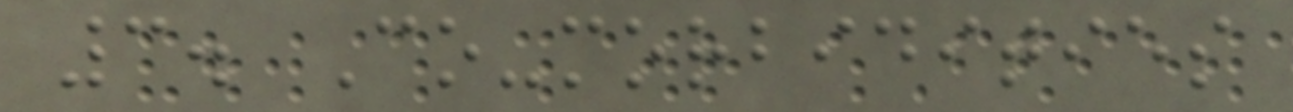3. Co-morbidities
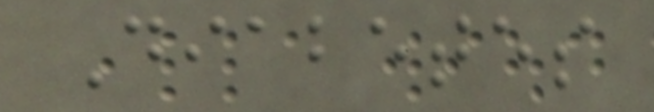Diabetes
